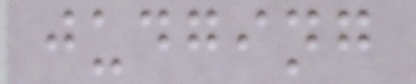judging
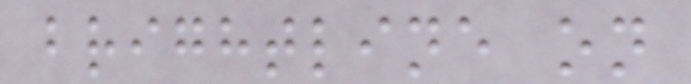brightline on
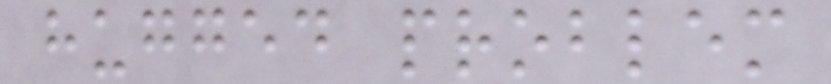hugged problem
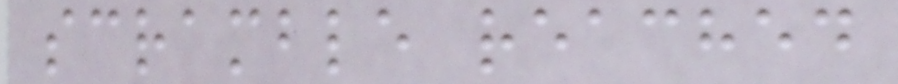scramble reached
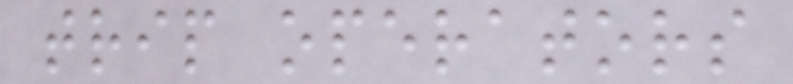trip operators
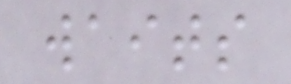waits
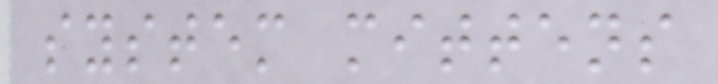system mittens
